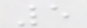5
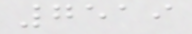7519
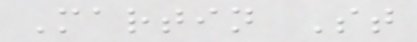Martin St
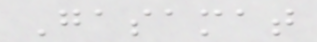Gasamat
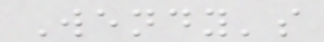Wendy's
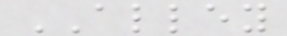ALLEY
